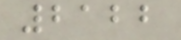2122
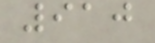910
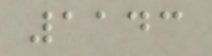1143
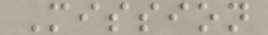Mission
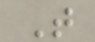T
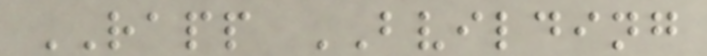RAPP BVILDING
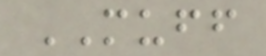MUFF
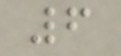6
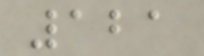121
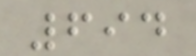694
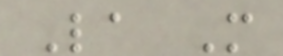La M
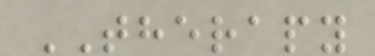THERAPY
